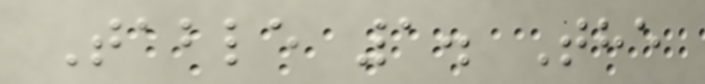Table 1. The
